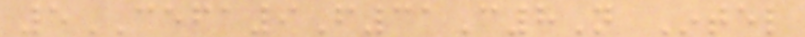5CEFA9F31C8N Intel
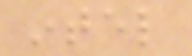intel
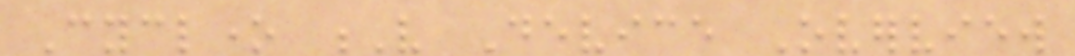Cyclone V Device Overview
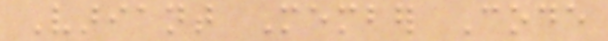Variant Member Code
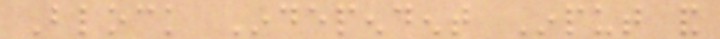Block Independent Input and
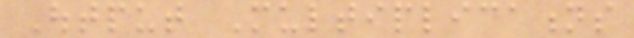Output Multiplications
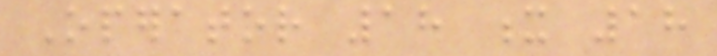Operator 18 x 18
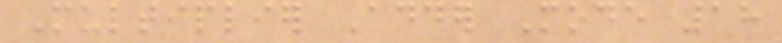Multiplier Adder Mode 18
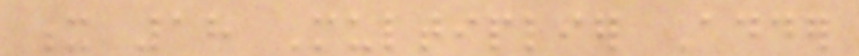x 18 Multiplier Adder
